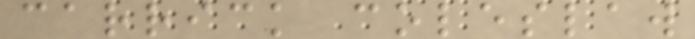carrick coleslaw
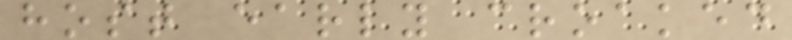host early croaked
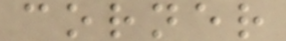corner
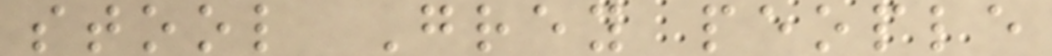stool Grey people
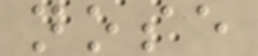nose
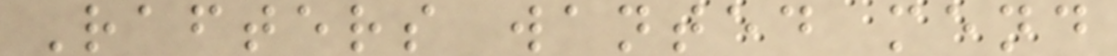Rafters wanted mend
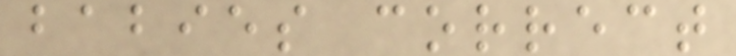babies correct
